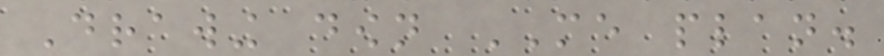Drawing down ME plan.
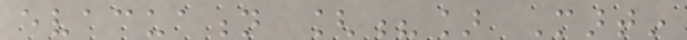evacuation [?] Martin
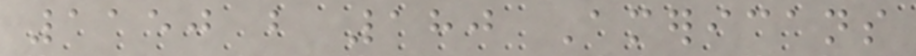1150 but 180 Americans
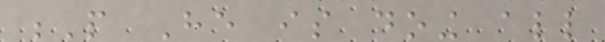P He is doing all
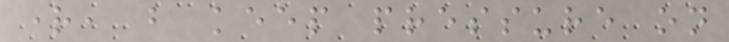right, but keep pressure on
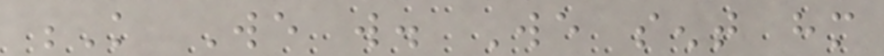K We will. We sent him
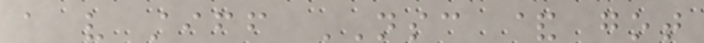a very stiff NSC & got
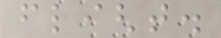flight.
